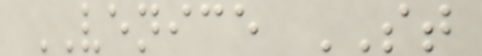VENICE ST
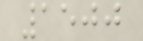1500
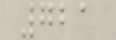721
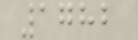1782
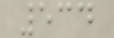534
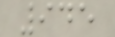945
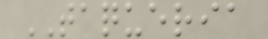TAQUERIA
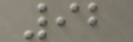92
